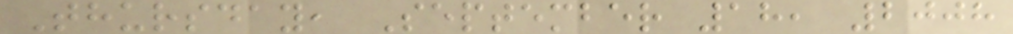Thursday, September 18, 2008
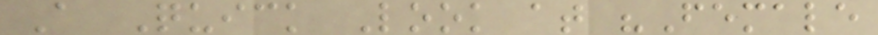A Quick Look at "Female
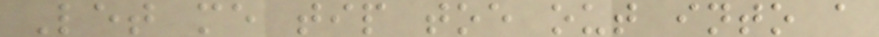Let me tip toe out into a
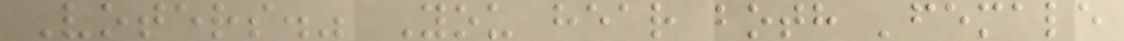Voters." You hear both 'female
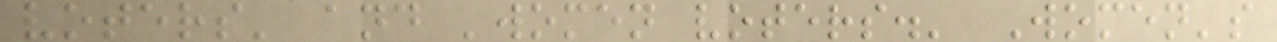voters' and 'women voters.' Women's
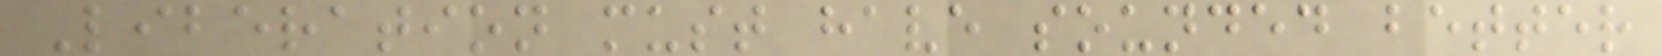Liberation must have sounded better
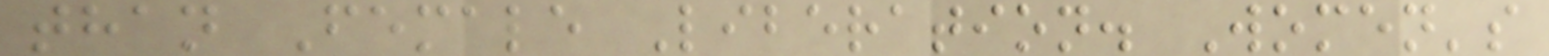than Female Liberation. Women's
